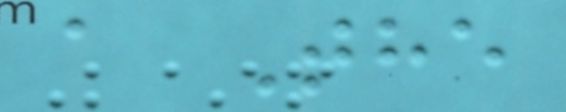a The
